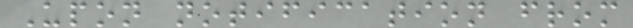Upon notification from
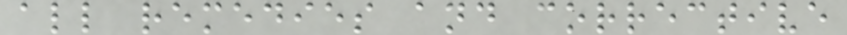all remedies and corrective
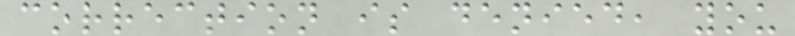correction is denied, you
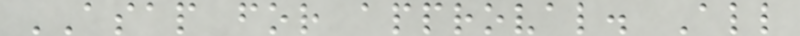ASAP for approval. All
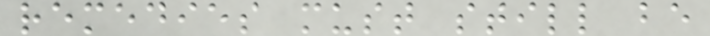remedies must still be
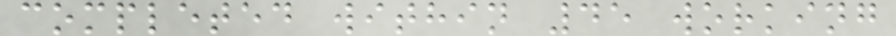completed within 45 working
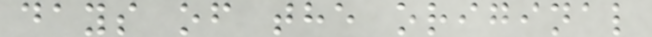days of the original
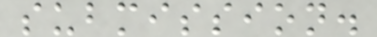submission.
